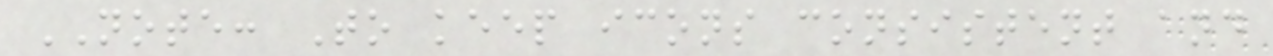NOTE: To keep icons consistent and
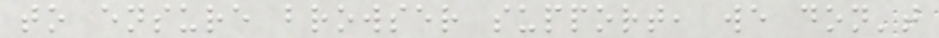to ensure browser support, we don't
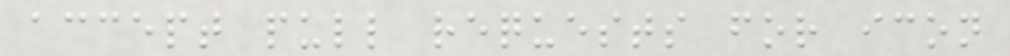accept pull requests for icon
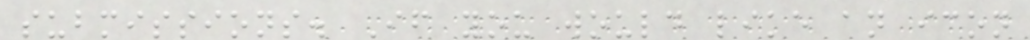submissions. If you would like an icon
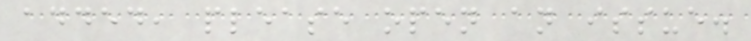added, please open an issue.
